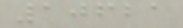10621
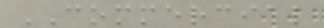COMMERCIAL
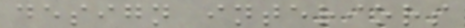design interiors
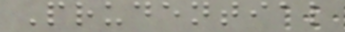Prudential
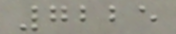7225
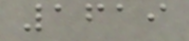1619
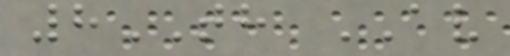8TH AV
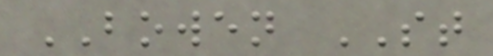BOWEN ST
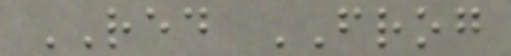RED FROG
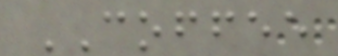COFFEE
